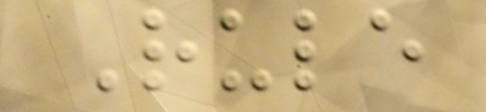Rule
